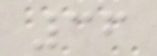36
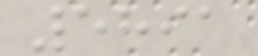5891
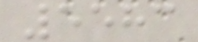5583
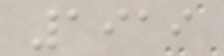1919
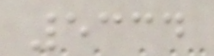5334
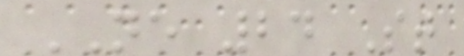NE 24 St
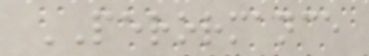PERORMANCE
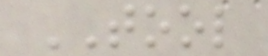TOOL
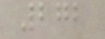272
